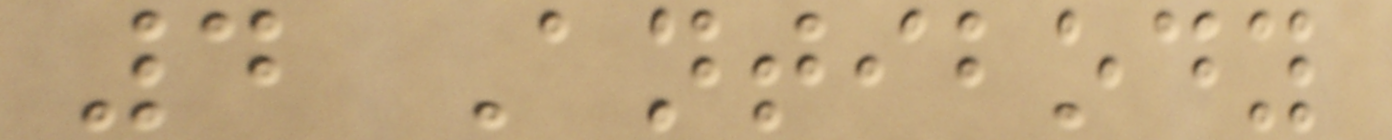4 Antibody
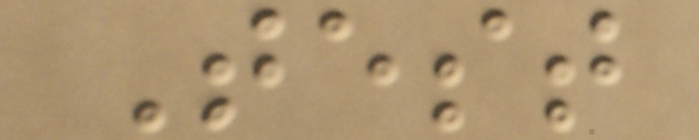Test
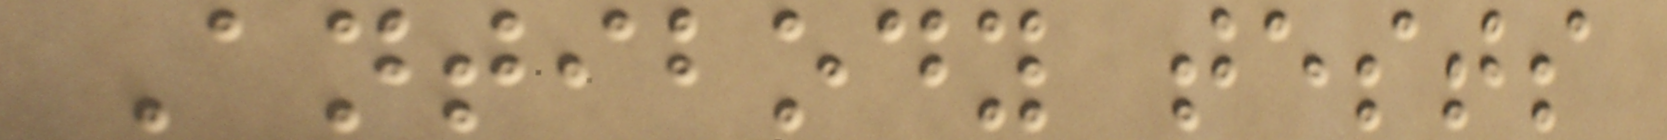Antibody tests
